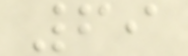69
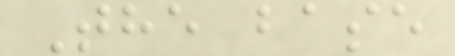The base
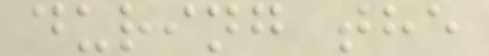during the
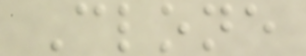Clone
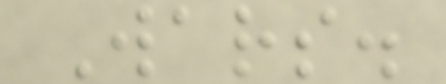Wars.
